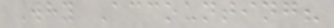Why Accounting?
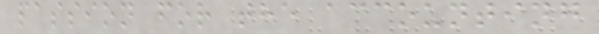passion for the accounting
